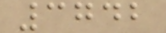3742
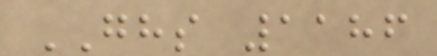GHS 1186
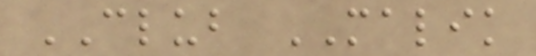CLUB MALIK
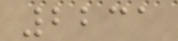2231
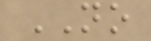NO
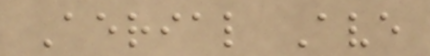Aerial Ave
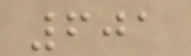601
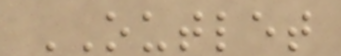OUTLET
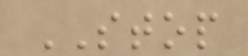STOP
